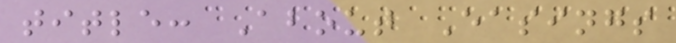title: About Easings
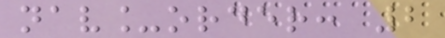nav_order: 2
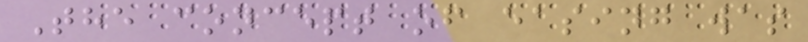The concept of easing was
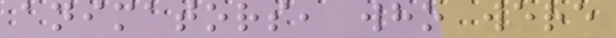animators, who were
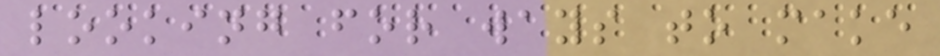looking for ways to make
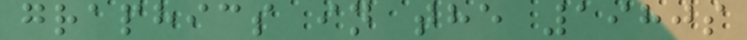graphics in the 1980s
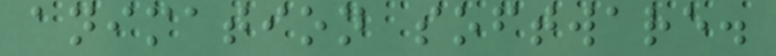animation software.
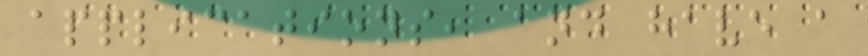applications, and have a
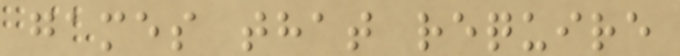games that require
